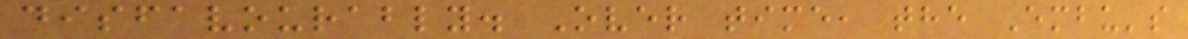disfavourably. Over time, the Embu's
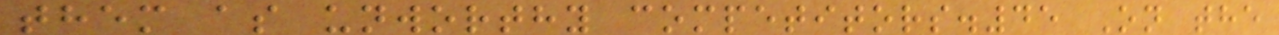them as unworthy competitors.45 On the
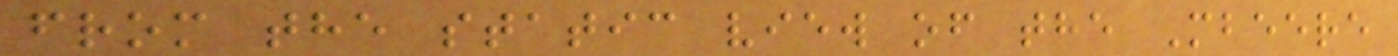from the static view of the Mbeere
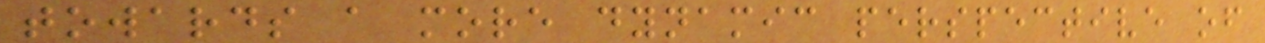towards a more dynamic perspective of
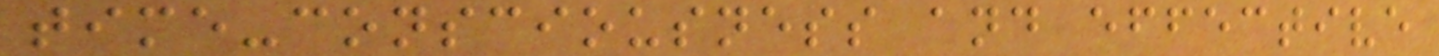time-consciousness and effective
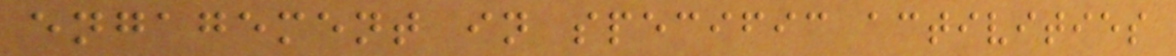engagement in specific activities
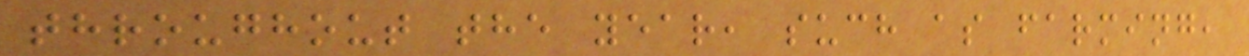throughout the year, such as farming,
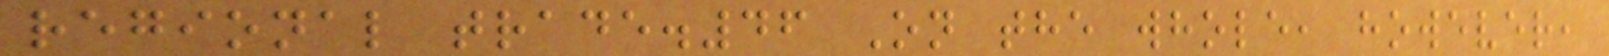regional trade.46 On the whole, however,
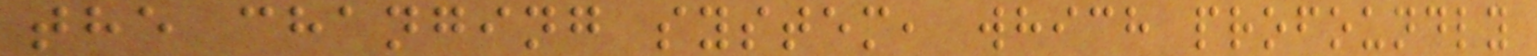the changing system, which profoundly
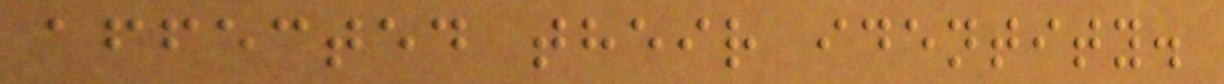affected their identity.
